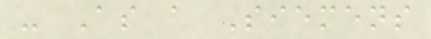- As a Siemens
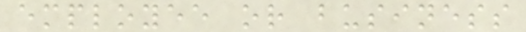employee or business
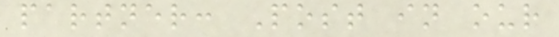partner: Post in our
